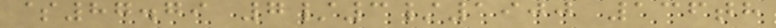$87.79 7/3/1900 136th
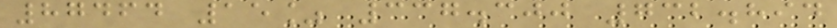87464 15% 337.300 732.894
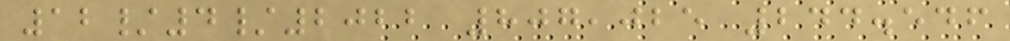12/4/2022 807,025 244.546
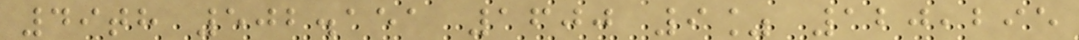49th 502.151 1600 9% 120,295
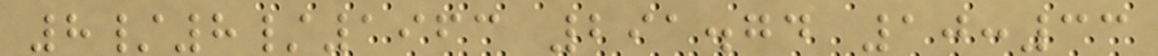8/8/1963 291.74 10:33
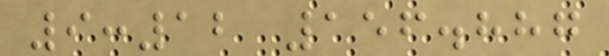9:12 156.887
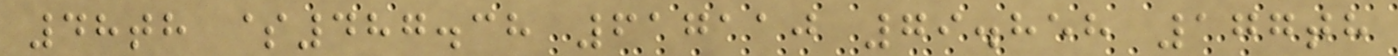48th $487.38 617110 79.858 177th
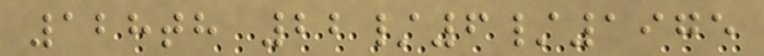128th 22/6/1975
